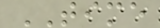TIME
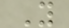Y
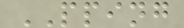PPING
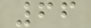66
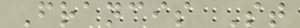Francis St
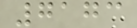7173
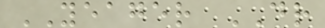YEAGER DR
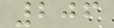206
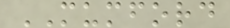MUMFORD
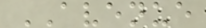AVENUE
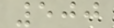500
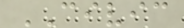CIVIC
